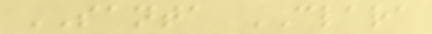SANTA CLARA
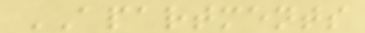APARTMENTS
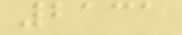2131
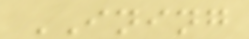INING
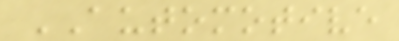AUTOMOTIVE
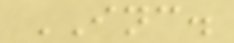INC.
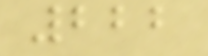222
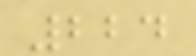224
